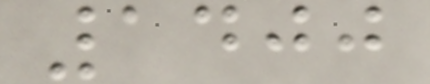1400
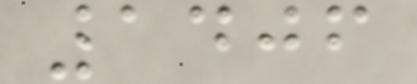1406
